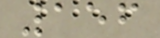156
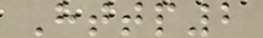Http2
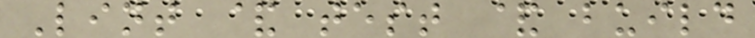Lint & test & build
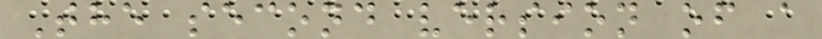The second version of a
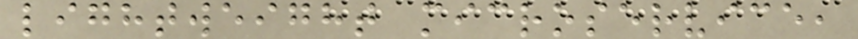lightweight microservice,
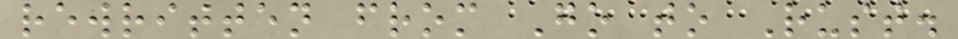rewritten from Go to Rust.
